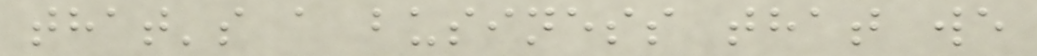that's a business that we
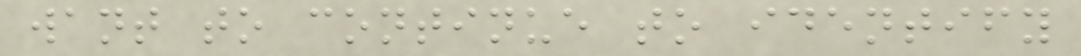want to continue to identify
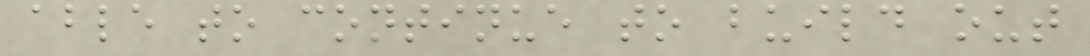able to continue to build out
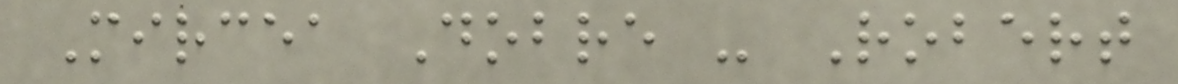Mircea Dobre - Robert
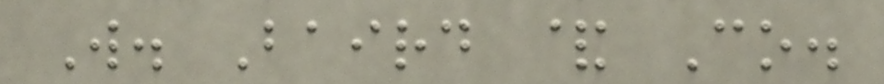W. Baird & Co.
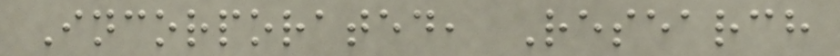Incorporated, Research
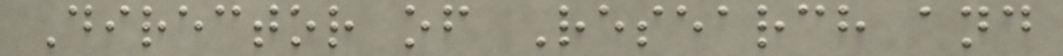Director of Research and
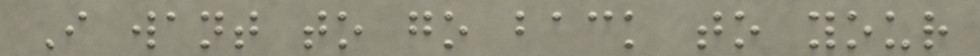I want to go back to your
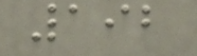192
